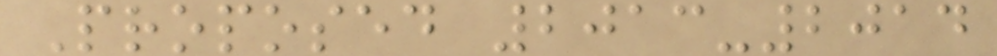Proposed 2013-2014
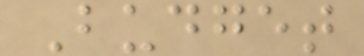Budget
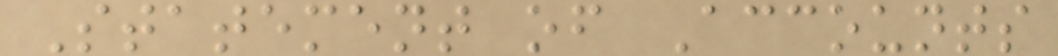Statement of Accounts
